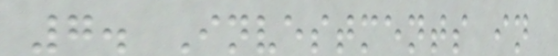7. Investments in
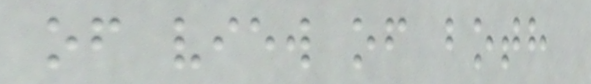of view of both
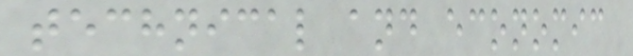technical and economic
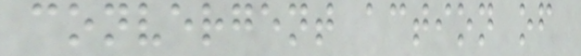convergent action of
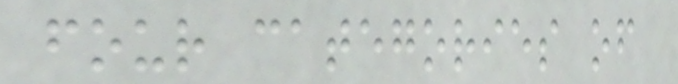four categories of
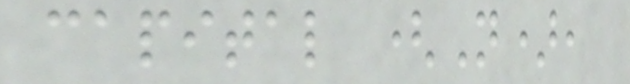capital (N),
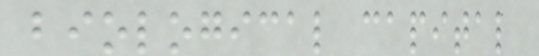biological capital
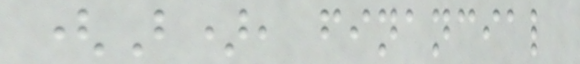(B), financial
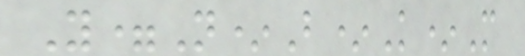Y=N*B*K*M
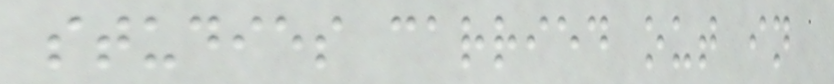studies carried out in
